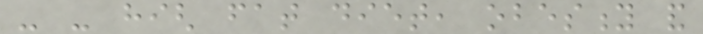- - high fat diet, obesity and
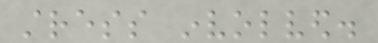stress involved.
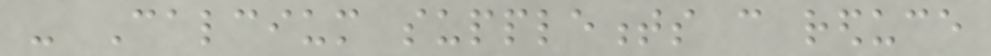- Calcium supplements can reduce
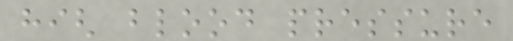high blood pressure
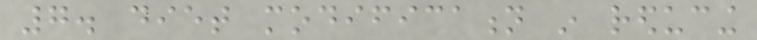7. diet modification in reducing
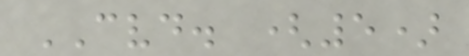CVD. (5)
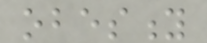obesity
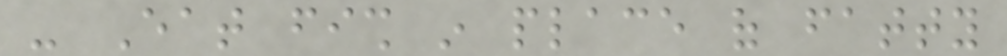- Eat fish in place of fatty
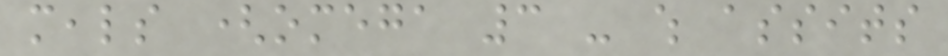meals (omega 3 - which assits
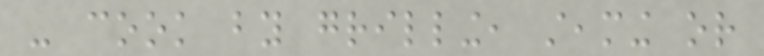- cook by grilling, steaming or
